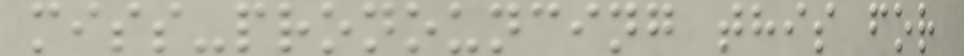miss-pronouncing this for
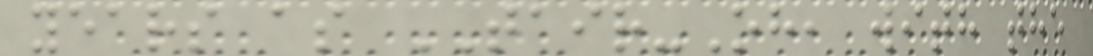years as TAIR-Oh, with the
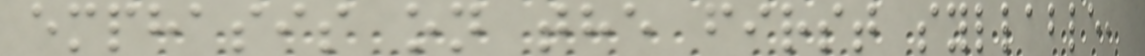emphasis on the first syllable,
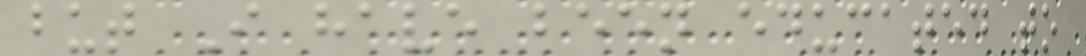but I have been educated to
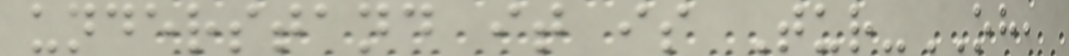understand it is Tur-OH,
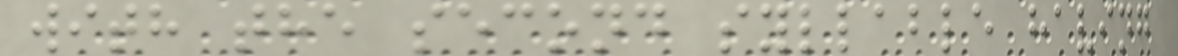with the second syllable having
